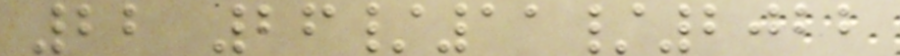22 26/11/2022
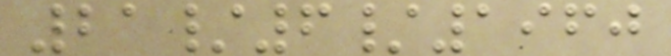21/6/1960
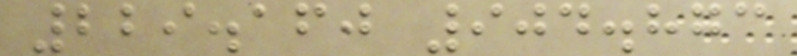229.160 904.873
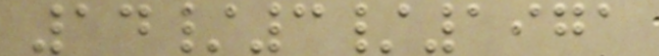14/3/1971
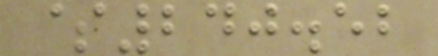$240.52
